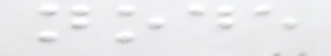node
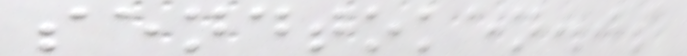sendtoken.js
